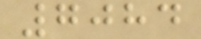7084
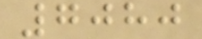7080
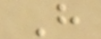H
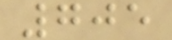705
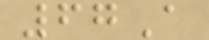67A
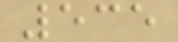535
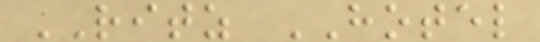RITZ HOTEL
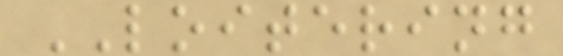LOITERING
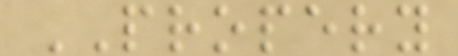PROPERY
